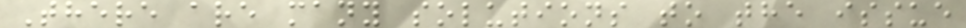There are many solutions to the issue
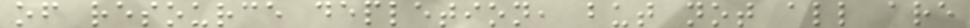of resource depletion, but not all are
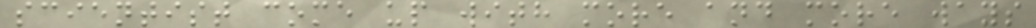scientist come up with more and more ways
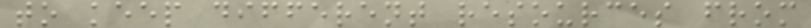to keep different resources from
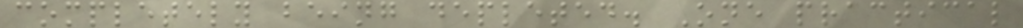completely being depleted. One practical
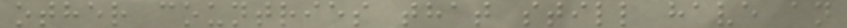other countries that still have an
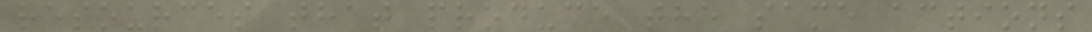resources that produce the same actions
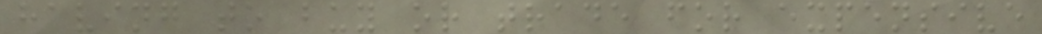having to buy or trade for expensive
